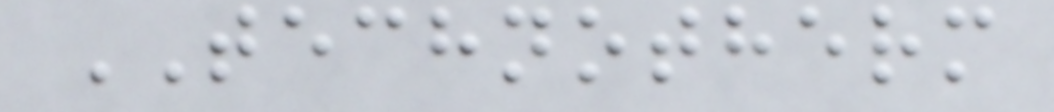TECHNOTHERM
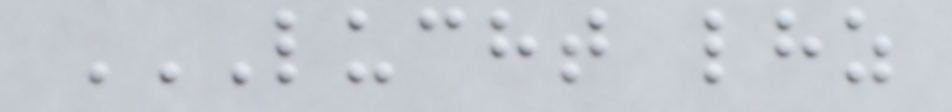LUCHT LHZ
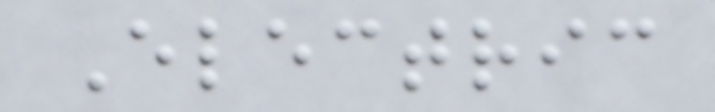Electric
